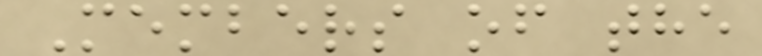Members of the
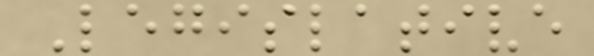Legislative
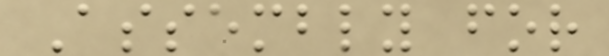Assembly for
